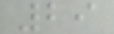29
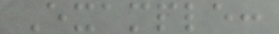Example:
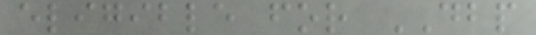eligible for DBP
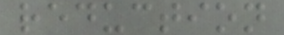reduction
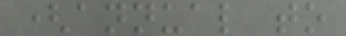(annual to
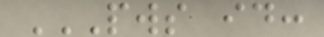PWS ID:
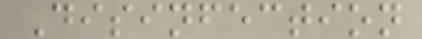Disinfection
